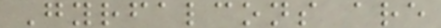Gyrfalcons are
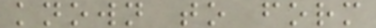known to form
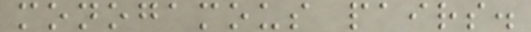monogamous pairs.
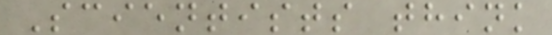Scientists think
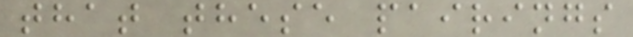that these pairings
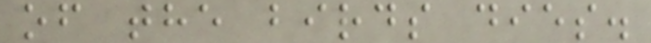of the birds dies.
